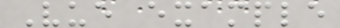Vue example
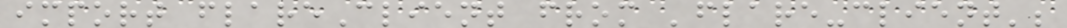import flareClient from 'flare-client';
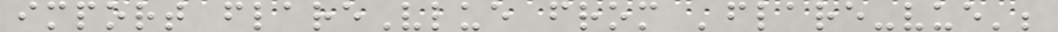import flareVlue from 'flare-vue';
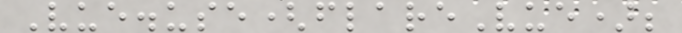Vue.use(flareVue);
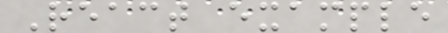React example
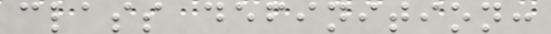class definition:
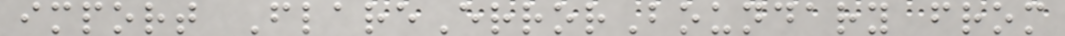import FlareErrorBoundary from
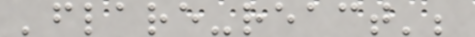'flare-react';
